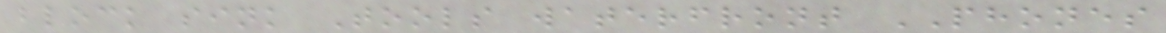block sink Tools waterfront PHONES
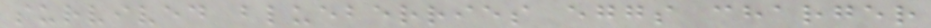survived blueberries eggs charger
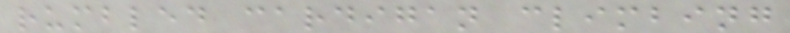rumbled cardigan climbing
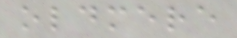oldmere
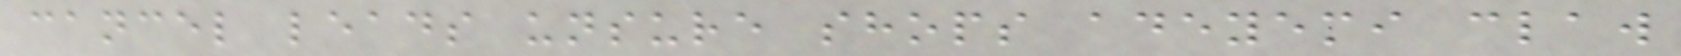cancel leads unsure shops adeyemi claw
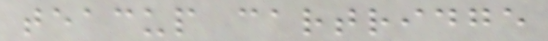teacup cartridge
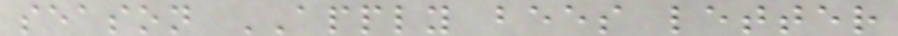season APPLY bees letter
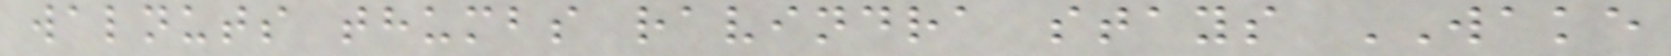walnuts thumbs ravindra stays WAKE
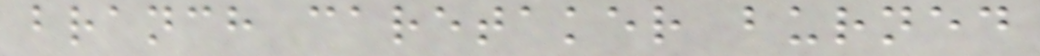branch caretaker burned
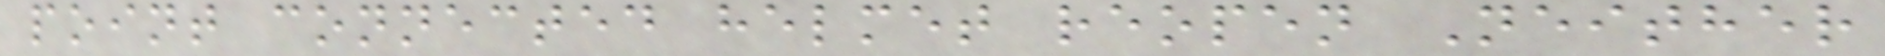point connected helmet reopen Neither
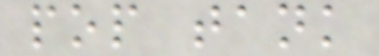pop tank
